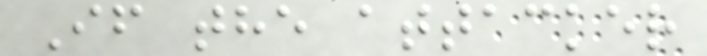If the attacker
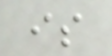is
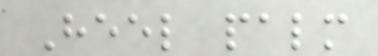Heel palm
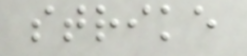strike
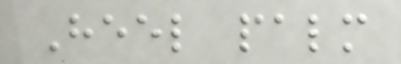Heel palm
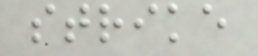strike
